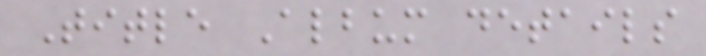Title Album details
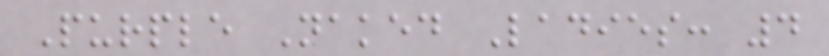Purple Naked Ladies: 4
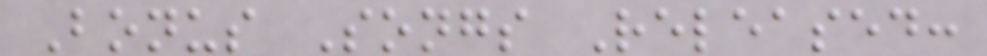Bonus Songs Released:
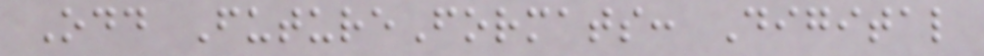Odd FutureFormats: Digital
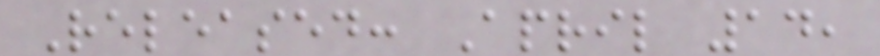Released: April 14,
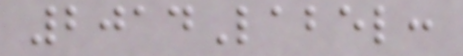2014Label:
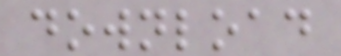download
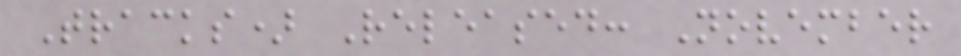Tracks) Released: November
